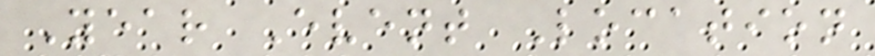Year Event Location
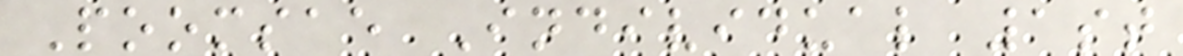Poomsae Individual 1st
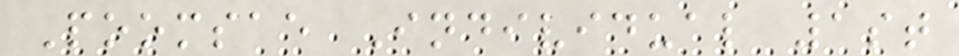Poomsae Individual 1st
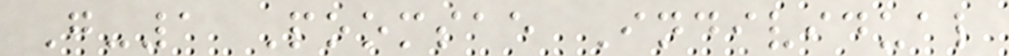G-1 Poomsae Individual
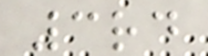3rd
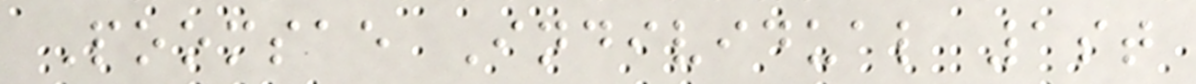Poomsae Individual 1st
